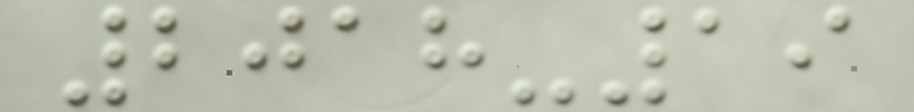2018-19
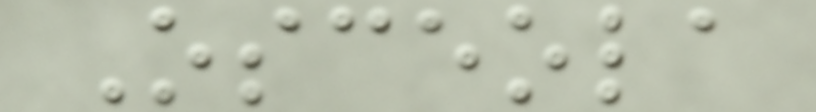Osceola
